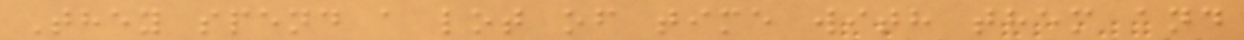They spend a lot of time with them and
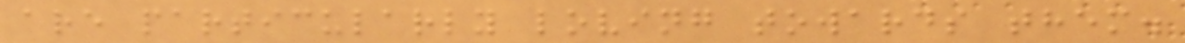are particularly loving towards them.
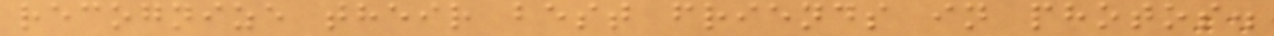recognize their best friends in photos.
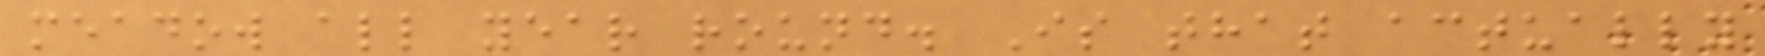meadow all year round. Is that actually
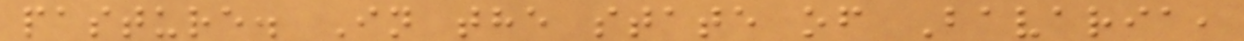pasture. In the state of Bavaria,
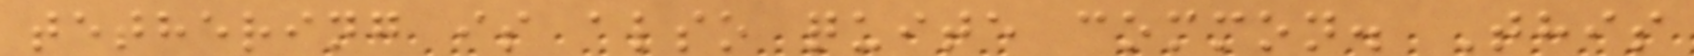tethering is also quite common. This
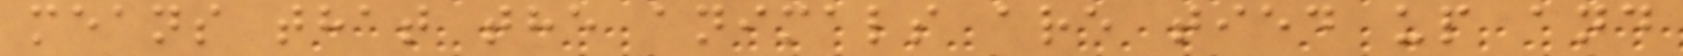means that the animals are tied up and
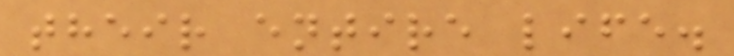their entire life.
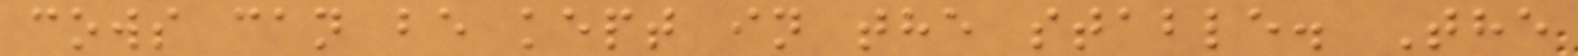cows can be kept in the stable. The
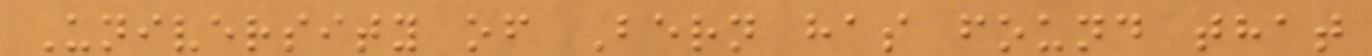University of Bern has found that
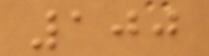100
